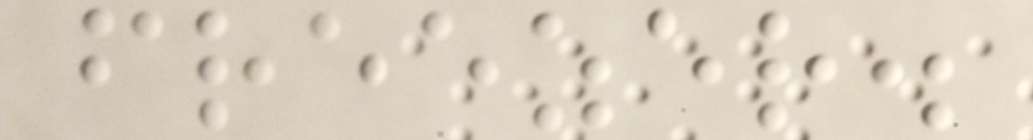freezer.
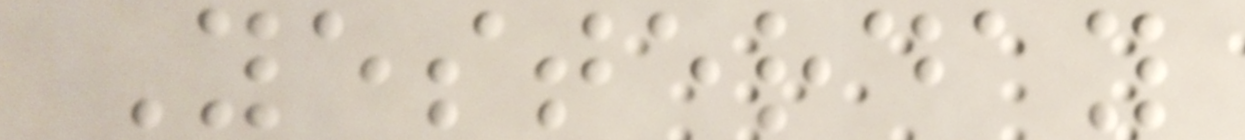Yesterday
